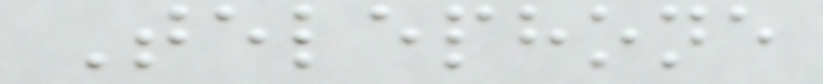Telephone
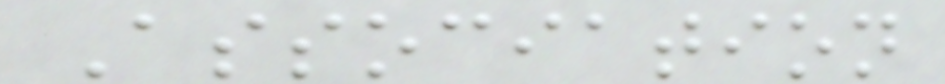Association
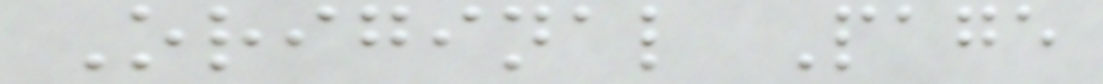Original Page
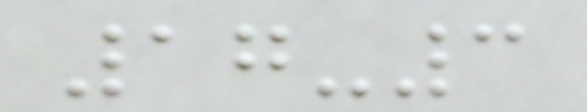17-3
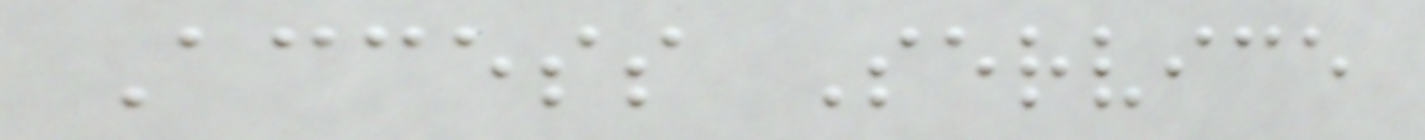Access Service
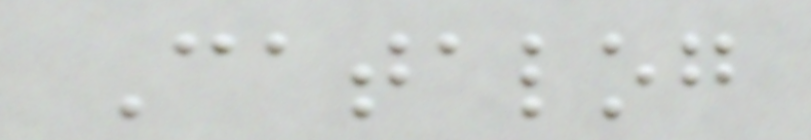Catalog
